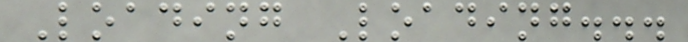Loading Loading...
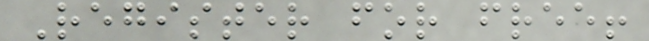Register for free!
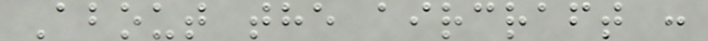About the aircraft :
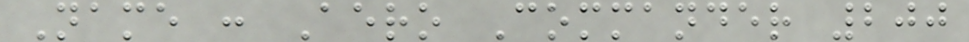Name : Aero Commander 200
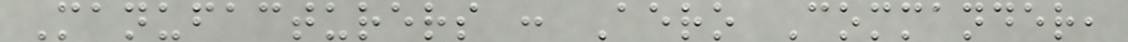Manufacturers : Aero Commander,
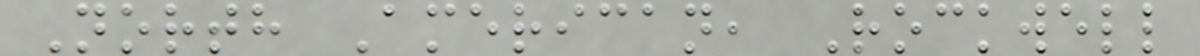North American, Rockwell
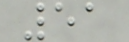51
